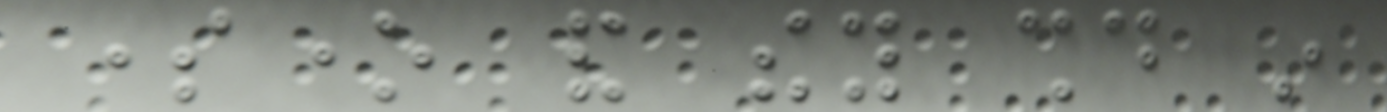someone and they should in
